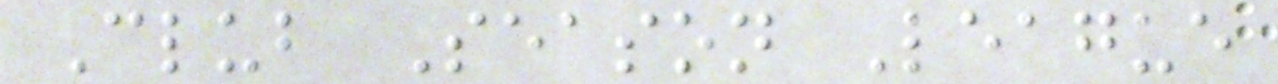Club Season League
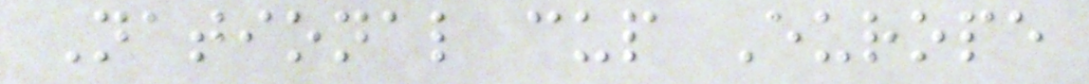National cup Europe
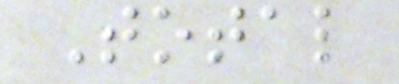Total
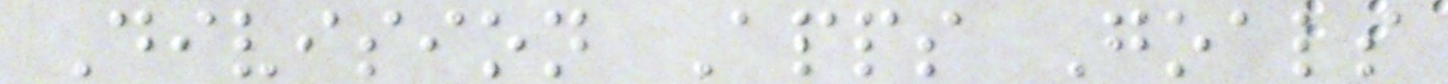Division Apps Goals
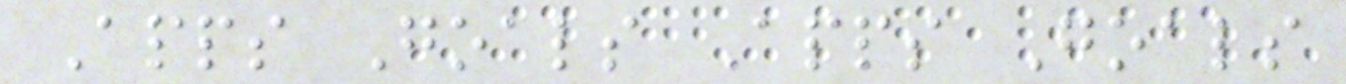Apps Goals Apps Goals
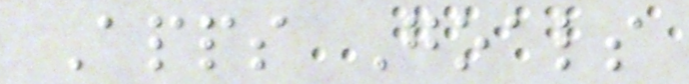Apps Goals
